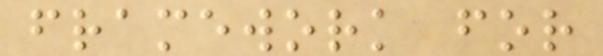framework for
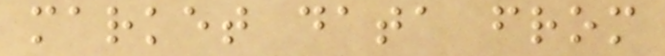market data from
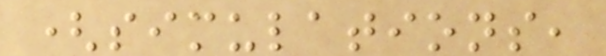(simulations,
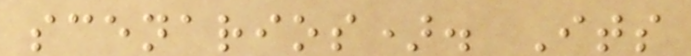scenarios). Its
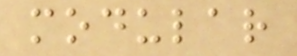modular
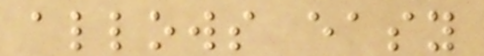allows easy
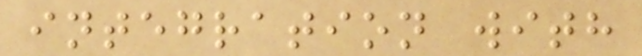integration with
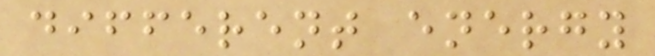different energy
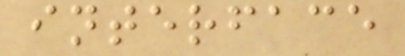interface
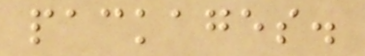packages.
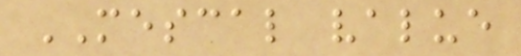MESCAL value
